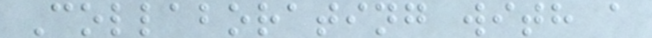Collaborating with a
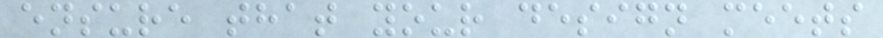ensure that your design meets
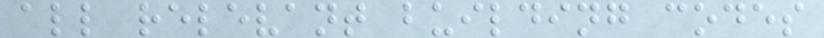all relevant building codes
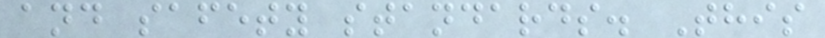and safety standards. This
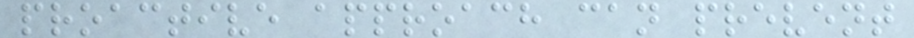proactive approach can prevent
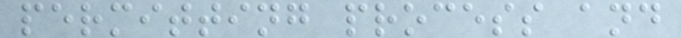permitting process and
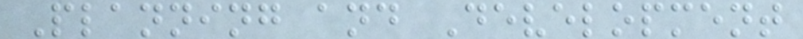Planning and Development
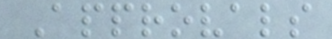Approvals
